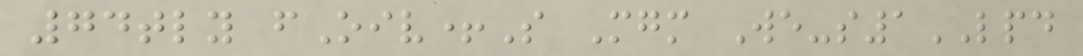74tly fOiv+S Mgm We-s1LPD
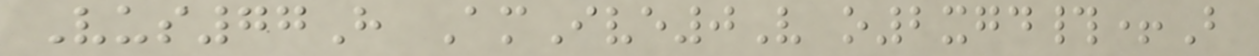Vus77H AmIve0V o2xgd#+B
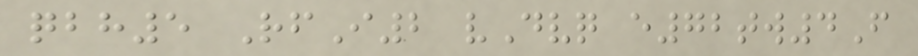qbh5 RfI2 vDvq e72tw4F
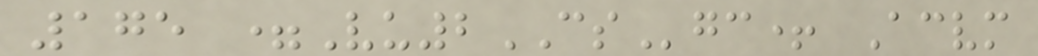175 =Vu2CSgc+ Acvm
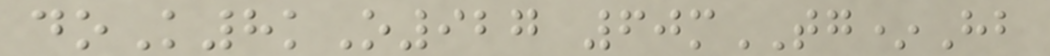doK8kO927 60mTG*Hb
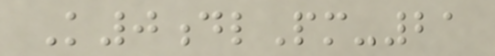K0dlPm-21
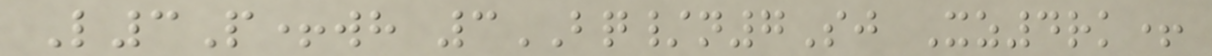L3P+wh 3BQ/n7Sj Xz4rk+
